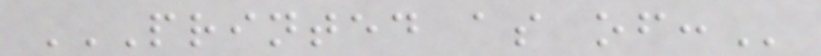PRINTED AS OF:
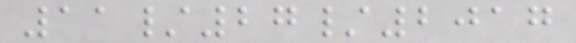11/27/2017
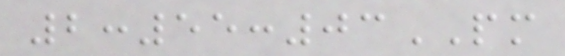2:55:03PM
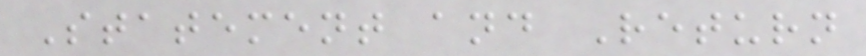Statement and Return
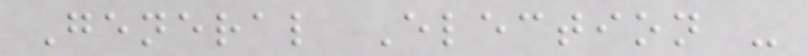General Election -
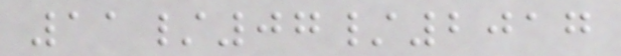11/07/2017
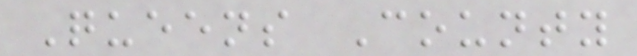Queens County
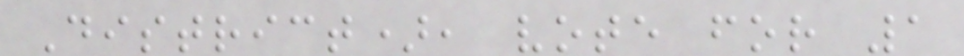District), vote for 1
